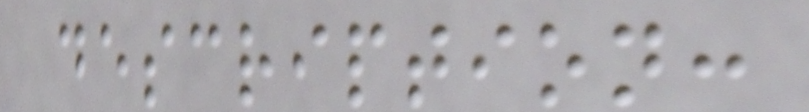description:
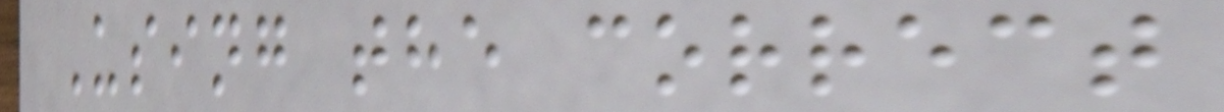Using the correct
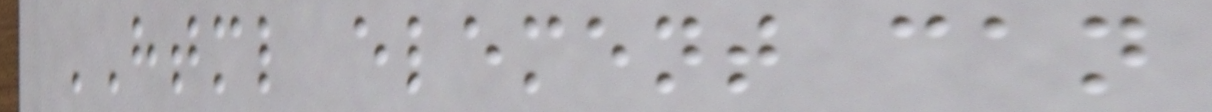HTML element can
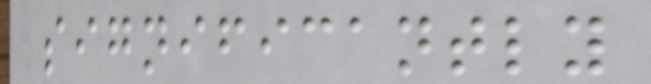significantly
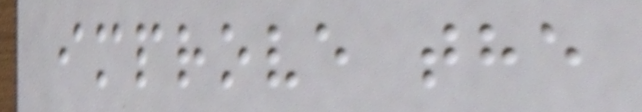improve the
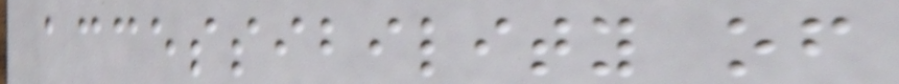accessibility of
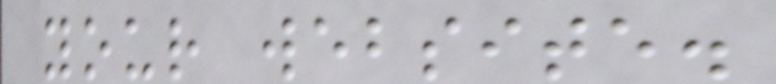your website.
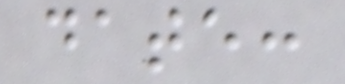date:
